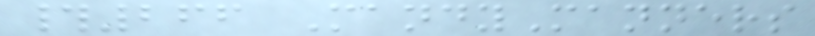#266 MandyManners
